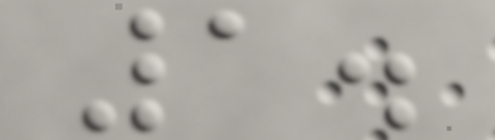1.
